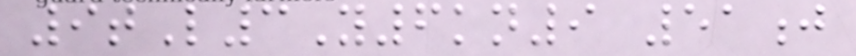9tL3Y6kn9 51j
